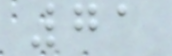71
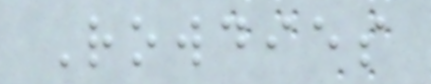Rowdies
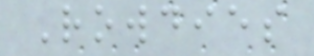Rowdies
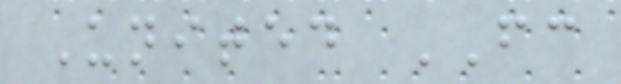United FC
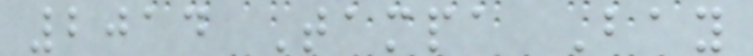2014 Tampa Bay
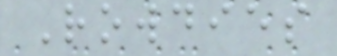Rowdies
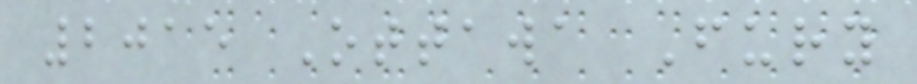2015 Ottawa Fury
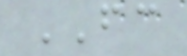FC
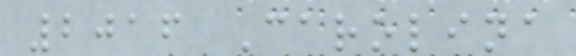2016 Carolina
